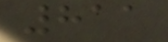811
